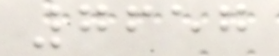7657
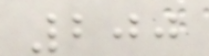200
